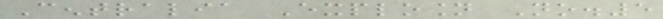Centralia Explosion No.5
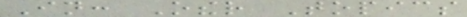In: Other Topics
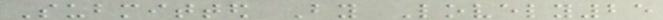Submitted By Lovely25
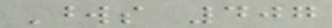Words 407
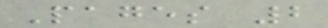Pages 2
